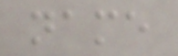name
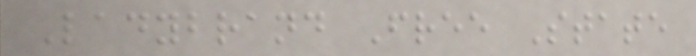Ladybrand Free State
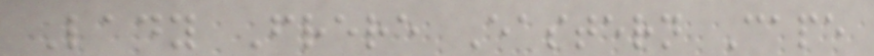Lady Frere Eastern Cape
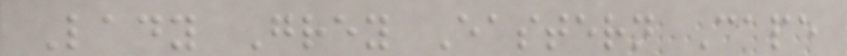Lady Grey Eastern Cape
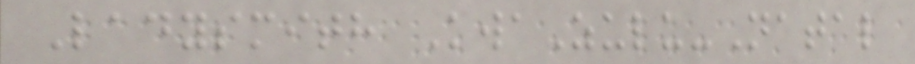Ladysmith KwaZulu-Natal
